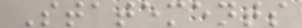Statements
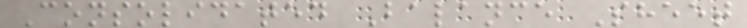Consolidated Balance Sheet
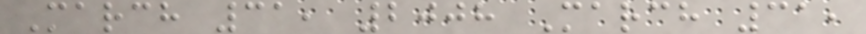March 31, 2008 March 31,
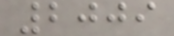2009
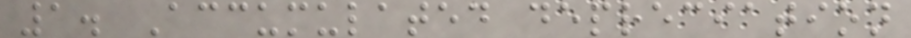1. Accumulated depreciation
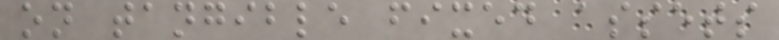on tangible fixed assets
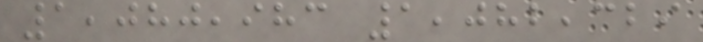1,080,983 1,082,329
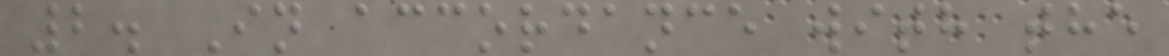2. In accordance with the
